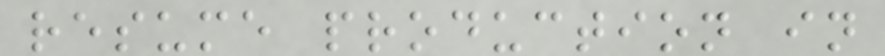resume production in
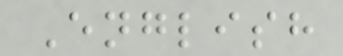English
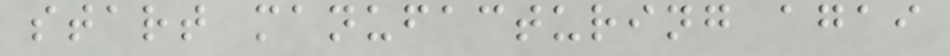start manufacturing agai
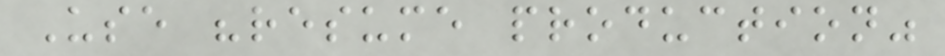Use "resume production"
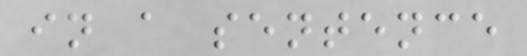in a sentence
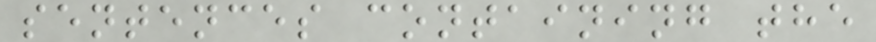sentences containing the
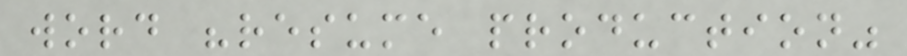word "resume production"
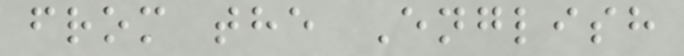from the English
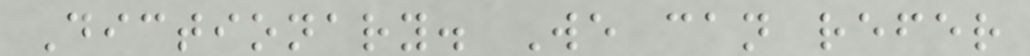Dictionary. We can refer
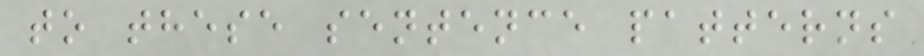to these sentence patterns
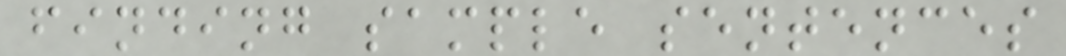finding sample sentences
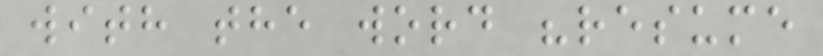with the word "resume
